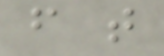f t
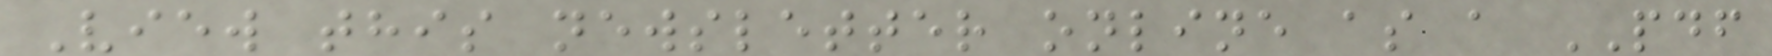View this newsletter online as a PDF
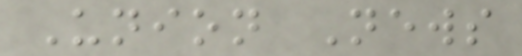Union News
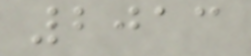2013
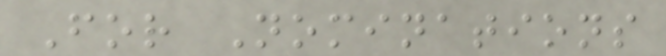For Nominations
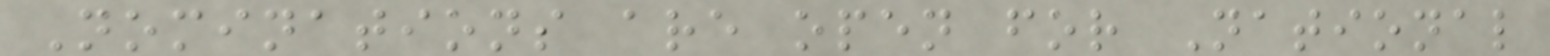Nominations are open for National
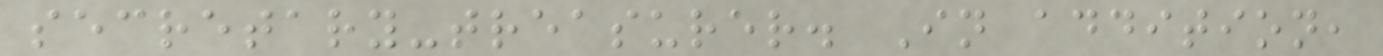secretary-treasurer. In addition,
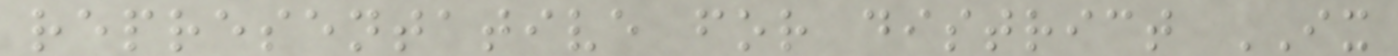representative for district IX
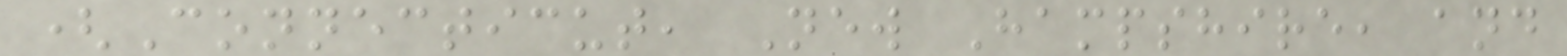(Connecticut, New Hampshire, and
